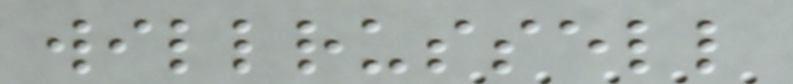willrussell
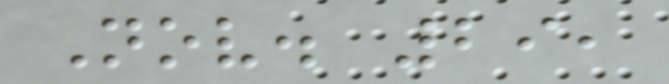Nov. 29,
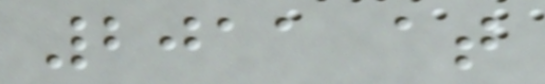2011 at
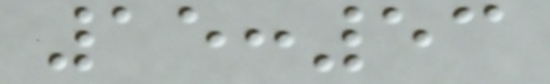15:53
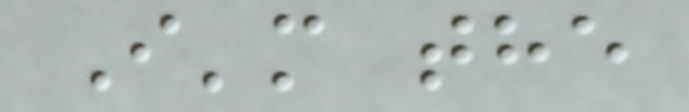I'm the
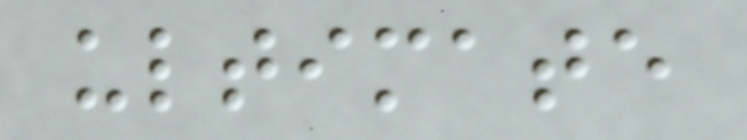ultimate
